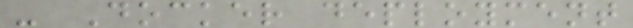- Docker deployment
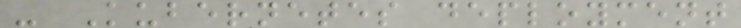- Kubernetes deployment
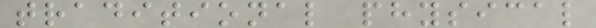traditional physical
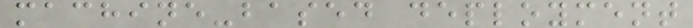machine-based deployment
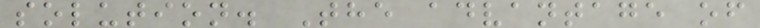solution. The advantage of
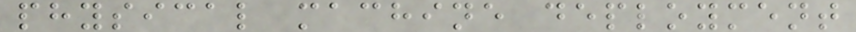physical machine deployment
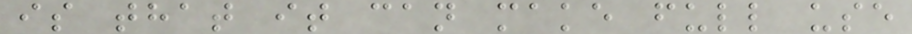is that it can make full use
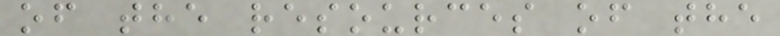of the resources of the
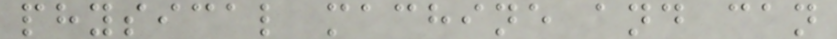physical machine and can
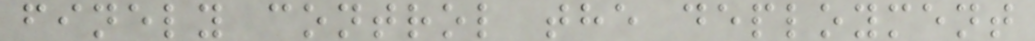finely control the deployment
